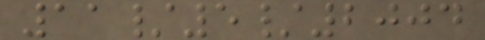11/5/2004
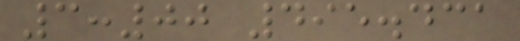3:00 495.431
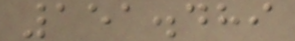151.489
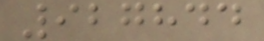927844
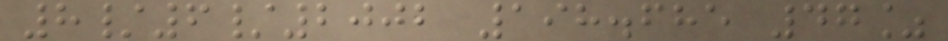8/6/2002 198.685 47%
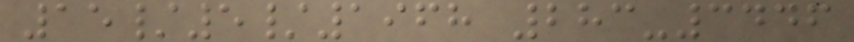15/5/1968 283-3446
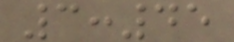3:45
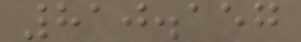810.157
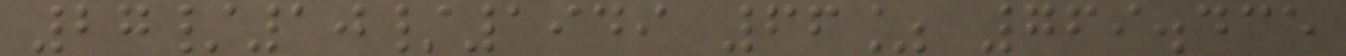27/10/1949 66% 769.435
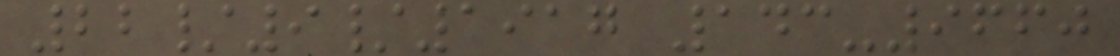22/9/1917 143-9660
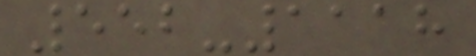552-1118
